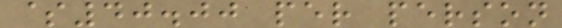$40.00 per person
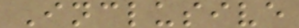Inclusive
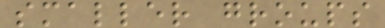smaller groups
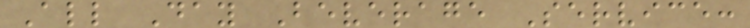All Day Beverage Service:
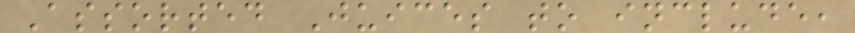Assorted Juices to include,
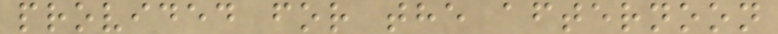provided for the afternoon
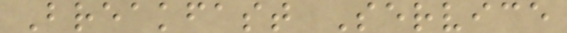Breakfast Service
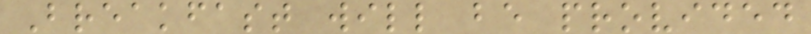Breakfast will be provided
